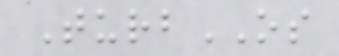TurbOS
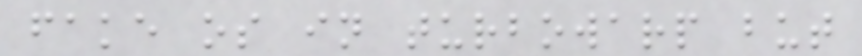fake os in turbowarp but
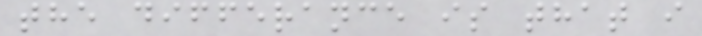the differance is that i
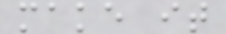make it
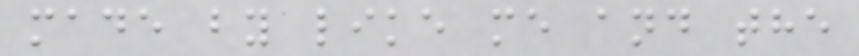made by like me and the
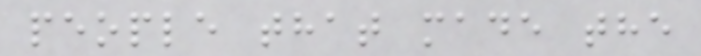people that made the
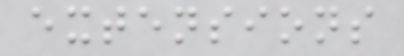extensions
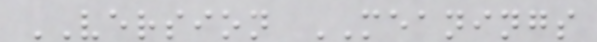VERSION MEANINGS
